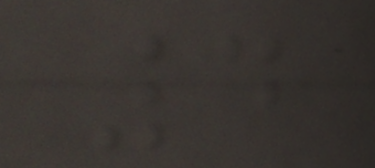4
